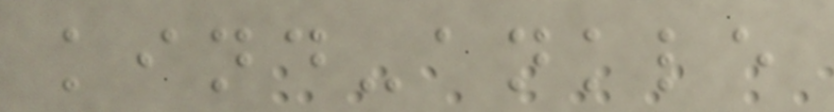kind-ankle
